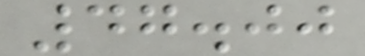47.00
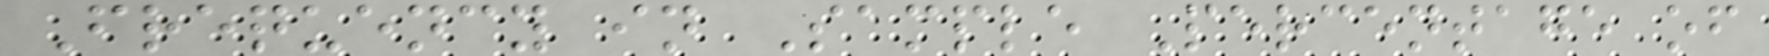Frequency in Sample Percentage of
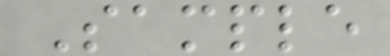Sample
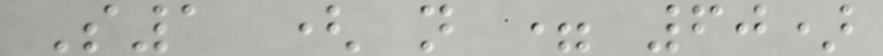S1 ( n = 60)
